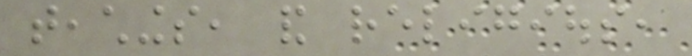teachings, and religious,
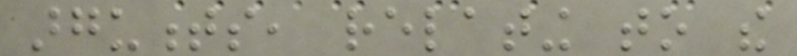arguments, relating to the
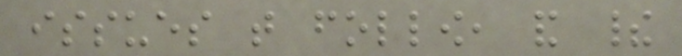issues that follow, and their
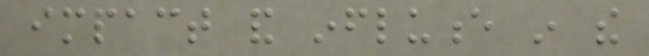impact and influence in the
